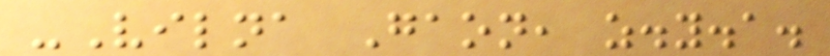-Vilna Gaon, z.y.a.
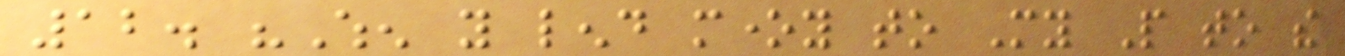12. "When you lend money to My People to the
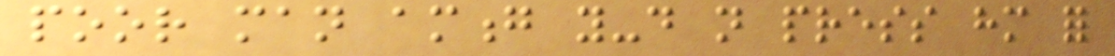poor man among you-do not press him for
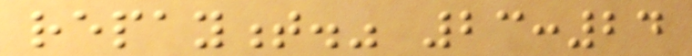repayment." 23:24
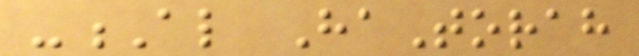-Al HaTorah
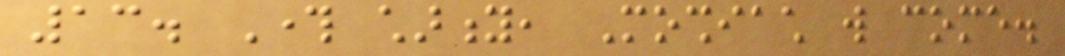13. Through charity, Moshiach will come.
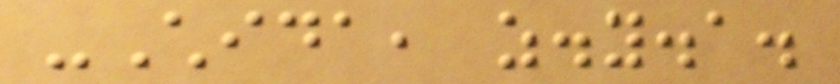-Chida, z.y.a.
